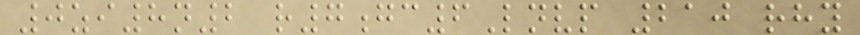0zi8n2 r7gc6Lnvp 210 rhy
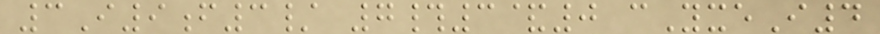3I9f3/ 7#3&0 cYxeI4
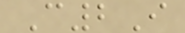C2I
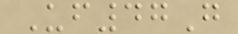Uf47G
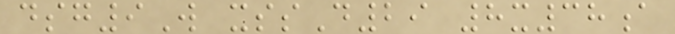dsg9W xssD29 8x38a
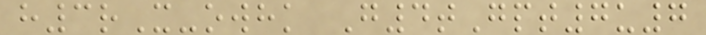h3rX-owhk G4tGpt7u7
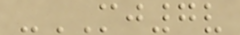-MJ7v
